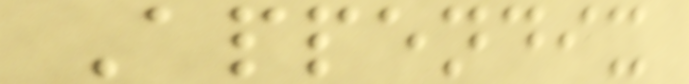Appendix
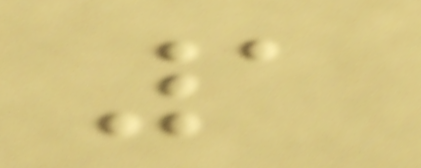1
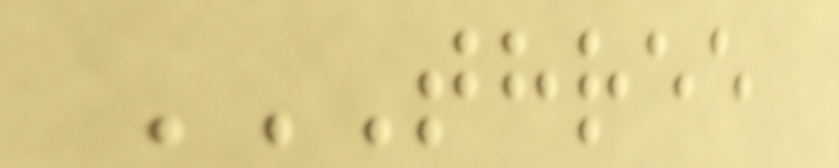THREE
